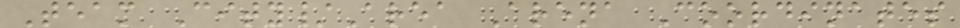Team City/Area Arena Coordinates
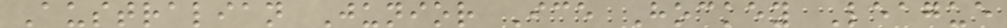Australian Junior Ice Hockey League
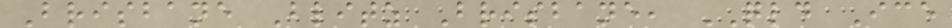Brisbane Blitz Brisbane, QLD Ice
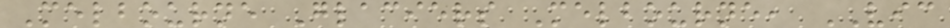Melbourne Glaciers Melbourne, VIC
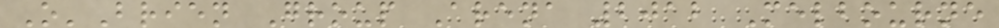O'Brien Group Arena 2012 Melbourne
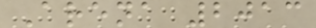Arena 2013
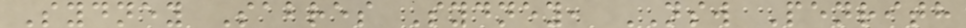Sydney Sabres Sydney, NSW Penrith
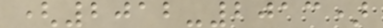(2012-2013)
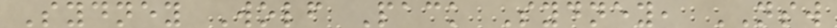Sydney Wolf Pack Sydney, NSW
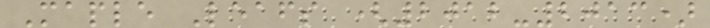Maple Leafs (2012-2013)
